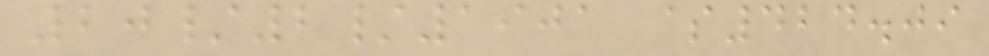20/2/1901 $424.09
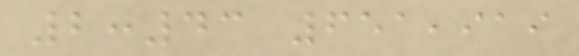2:43 651,919
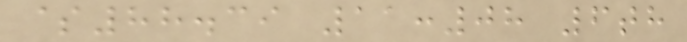$88.39 11:08 6th
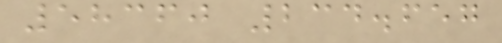58360 234.657
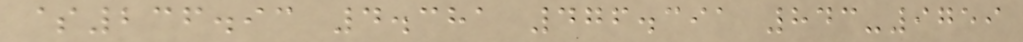$236.93 4.381 476.391 843-9759
